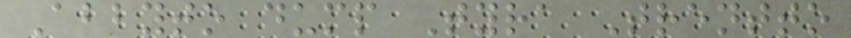Abbyto dump Tyra Trentto
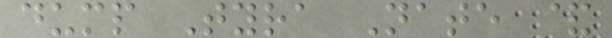dump Tyra Nate &
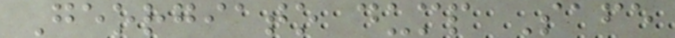Georgiato dump Safe
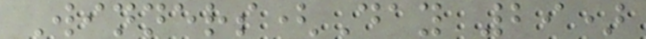Winners(Day 29)
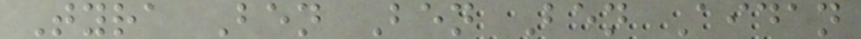Tyra Ben Ben Ben Aidan
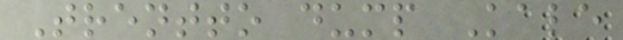Trentto dump Kale
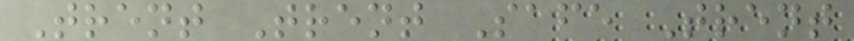Trent Trent Safe Trent
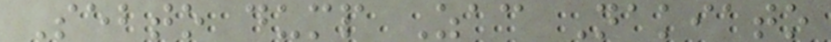Sebto dump Zac Nakiato
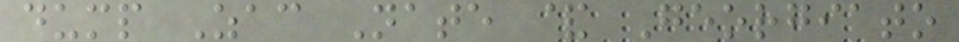dump Zac Nate & Georgiato
